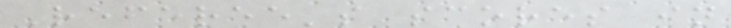Referee's scores in
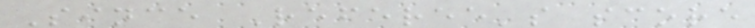Since Referee's score
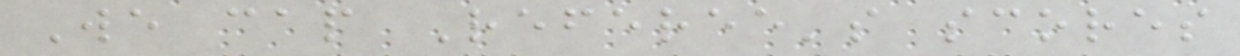We cap Referee's scores
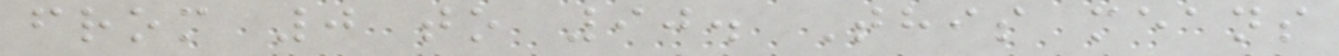from 0 to 90. This means
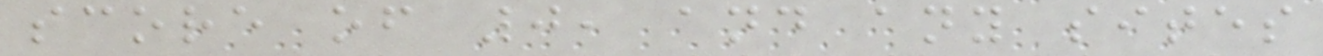score of 0, and any sites
